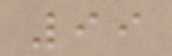99
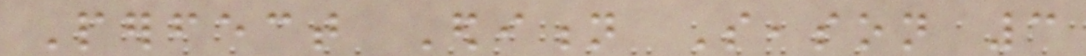Perfect Edition Season 3
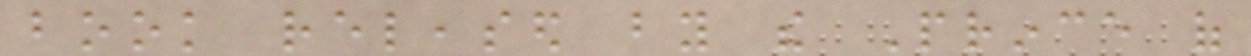book released by the Prince of
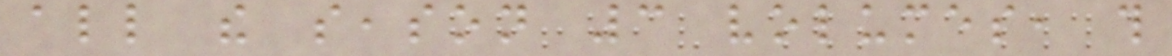all the season 3 volumes, this
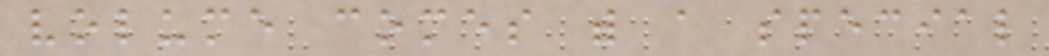volume comes with a special
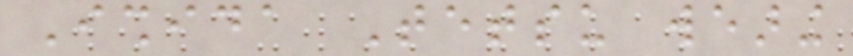Ishida Tetsu wearing
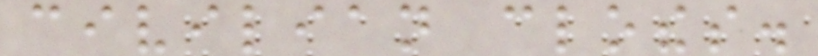civilian clothes.
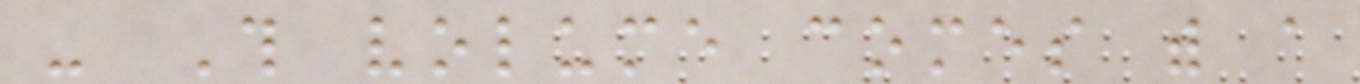- This volume comes with a
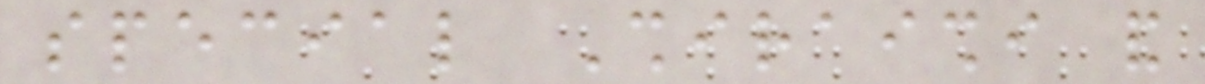special Shiraishi and
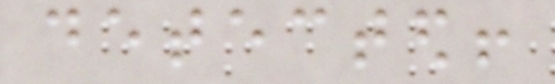detected!
